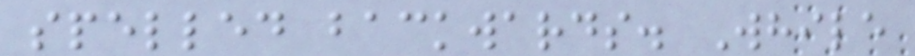spelled backwards. While
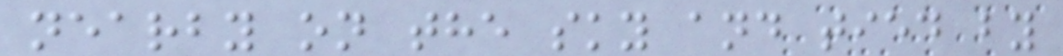nearby on the sky and tied by
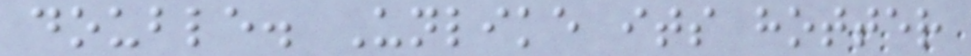double. Unlike its hotter
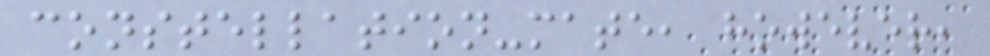constellation-mate, however,
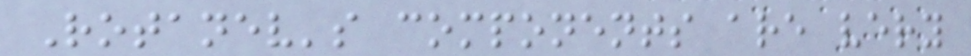Rotanev's components are very
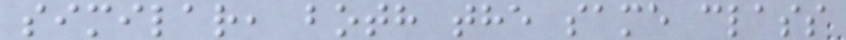similar, both the same class
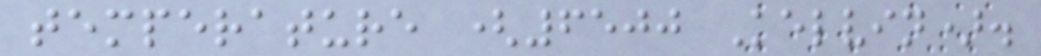temperature (6500 Kelvin).
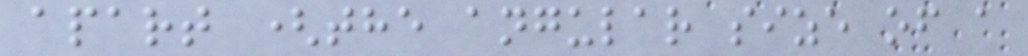apart (the angular size of a
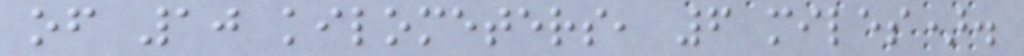of 10 kilometers, 6 miles).
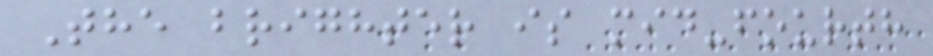The brighter is mid-fourth
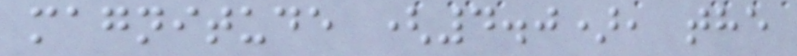magnitude (4.0), the
